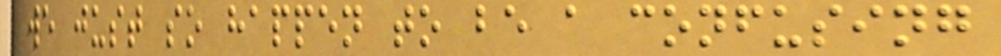we just so happen to be a confusing
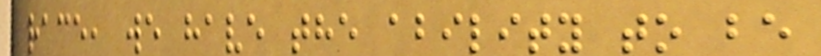race, we have the ability to be
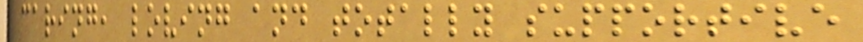caring, loving and totally supportive
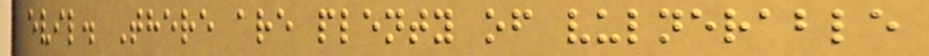evil. There are plenty of vulnerable
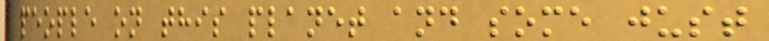people on this planet and some just
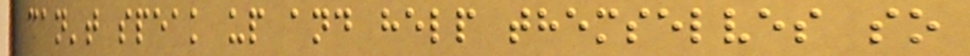can't speak up and help themselves so
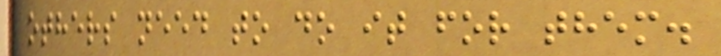others need to do it for them.
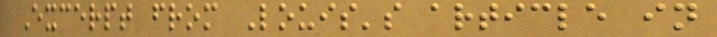Excerpt from Louis's article in
